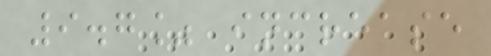9.7% increase
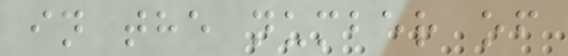in the number of
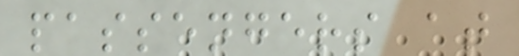passengers at
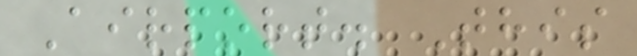Airport. This
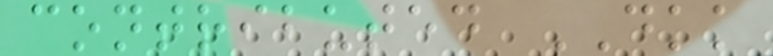contributed DKK
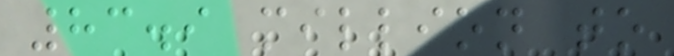83.9 million to
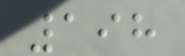198
